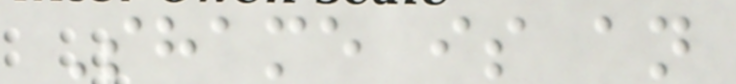Shame is an
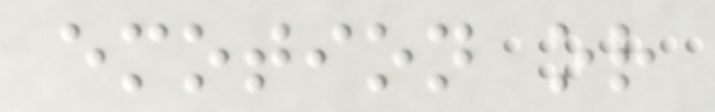emotion or
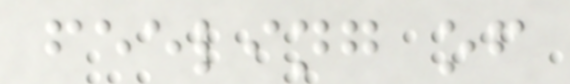feeling of
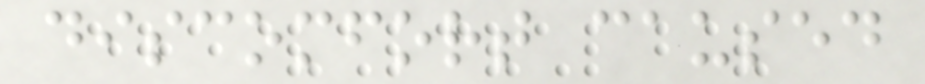discomfort caused
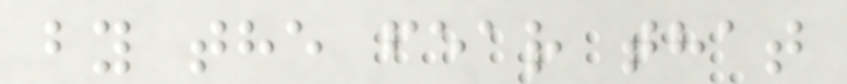by the fear that
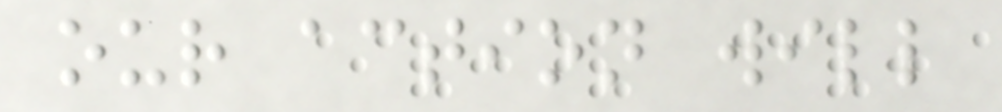our action will
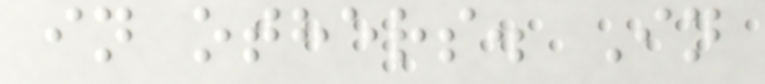in others. In
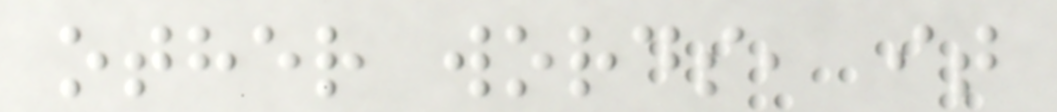other words, it
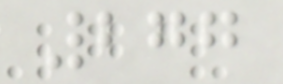277
